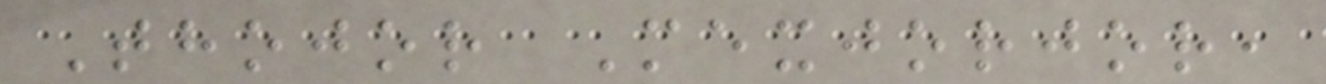Thojor Mexjorjor,
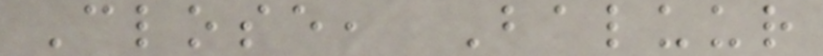Close, Baluur
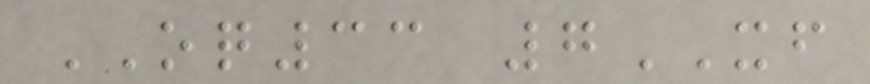OQ33 7XF
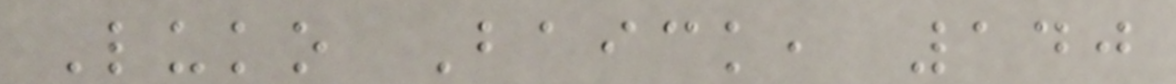Luko Baick, 140
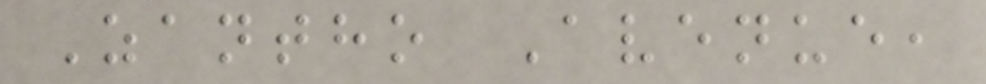Zantho Avenue,
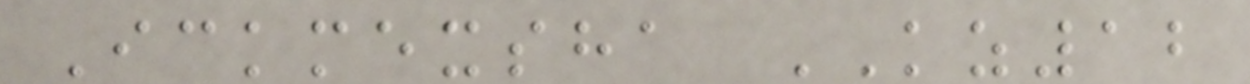Ickmexsha KZ12
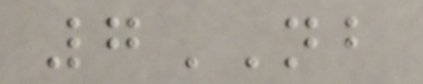7NB
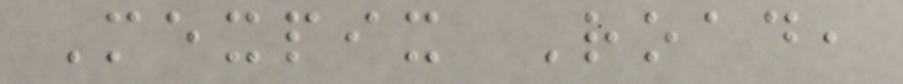Mexpix Road,
